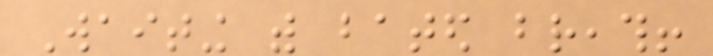Waiting with bated breath!
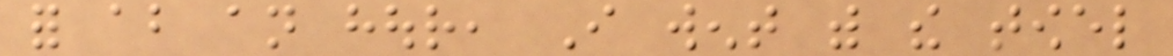for about an hour, I went with the towel
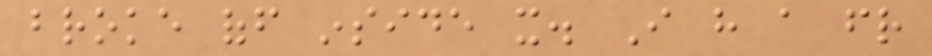broke off inside it. I have a friend
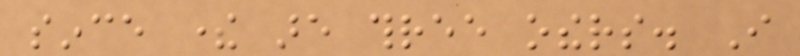since there are three others. I
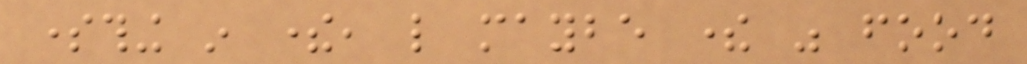something in there, like maybe there was food
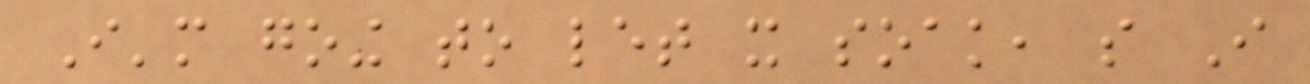I'm going to let it soak, so I
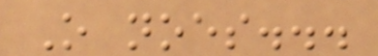O noes...
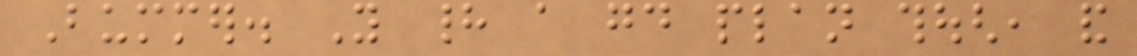Bummer. You had a good plan though, and
